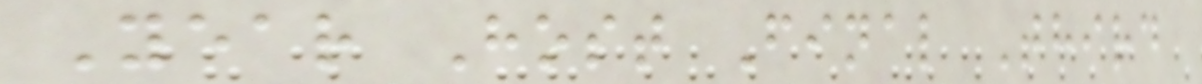Year Host Final Third
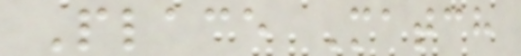Place Match
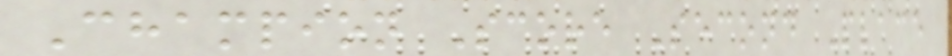Champion Score Second Place
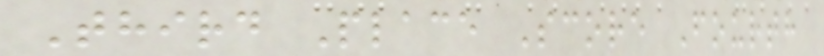Third Place Score Fourth
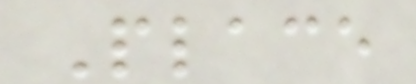Place
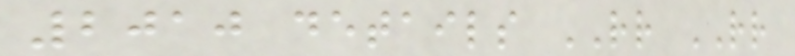2010 details RR RR
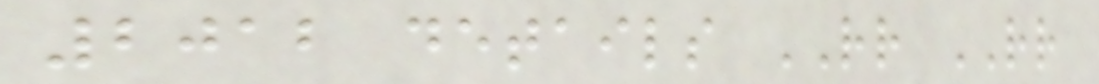2012 details RR RR
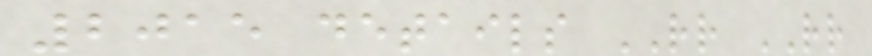2015 details RR RR
